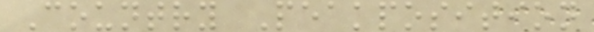Country Peakposition
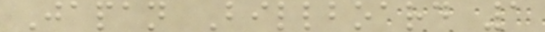Japan Billboard 1
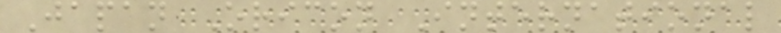Japan Oricon International
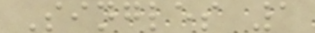Singles 1
